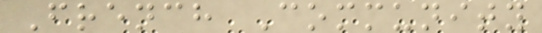French Community
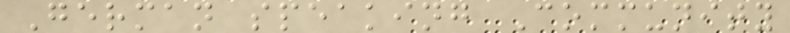German speaking Community
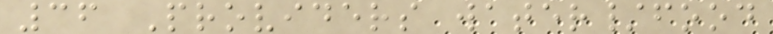36 Providers water/food
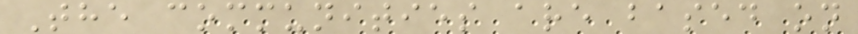The communities are based on
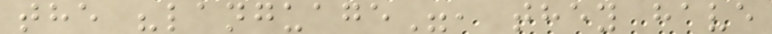the "language", they have
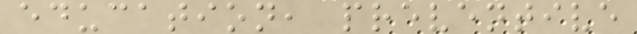education, preventive
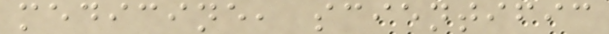medicine, scientific
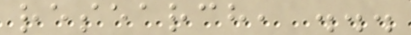research, ...
